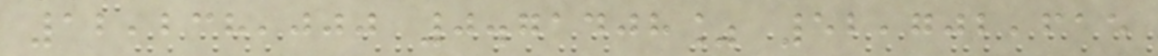12,238,000 0.71408% 52,702,615
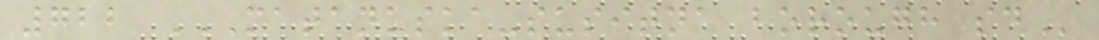722 MATANUSKA-SUSITNA BOROUGH SD
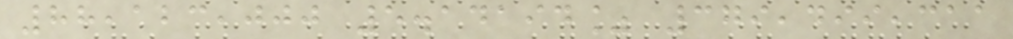88,123,000 5.14194% 379,499,311
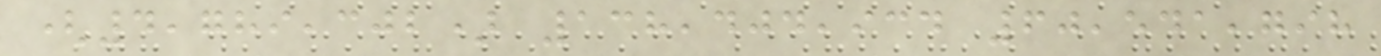(4,789,302) 138,404,934 60,541,798
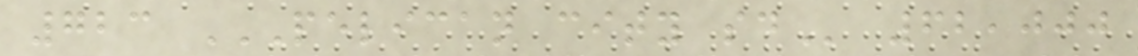723 PELICAN CITY SD 62,000
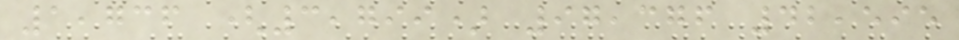1,736 (3,799) 97,376 42,595
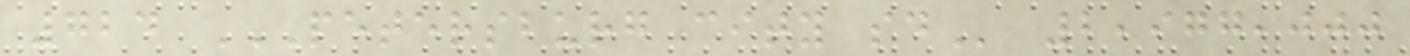724 PETERSBURG CITY SD 2,977,000
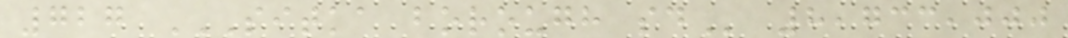727 SITKA BOROUGH SD 8,733,000
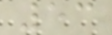53
